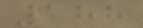188
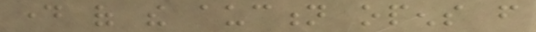day of the auction opens from
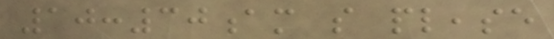10:30am so please
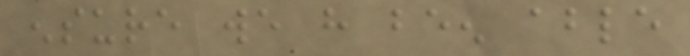ensure we have been able
